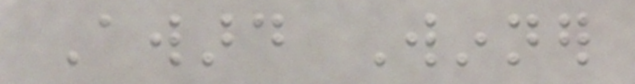Award Winner
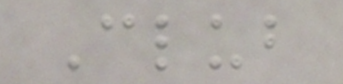Club
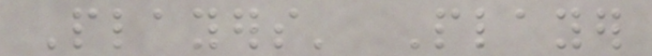Players' Player
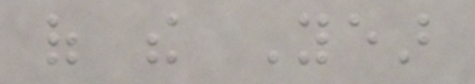of the Year
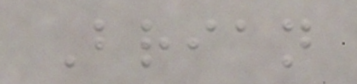Brian
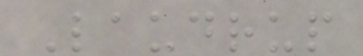Laudrup
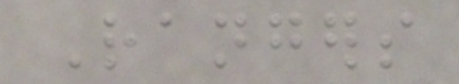Rangers
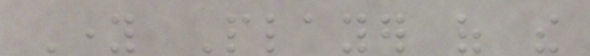Young Player of the
